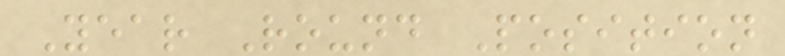Year Round Position
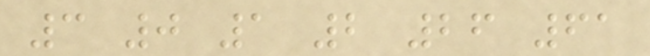3 0 1 2 26 61
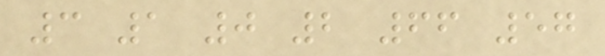3 1 0 2 66 57
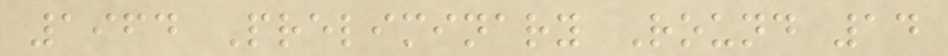1964 Preliminary Round 14
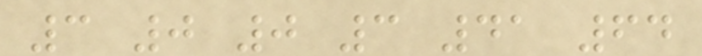3 0 0 3 41 64
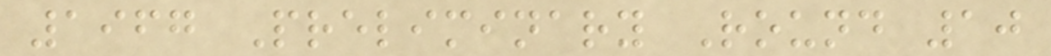1967 Preliminary Round 10
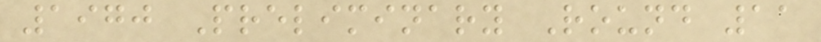1970 Preliminary Round 11
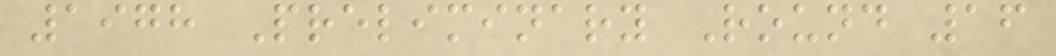1978 Preliminary Round 16
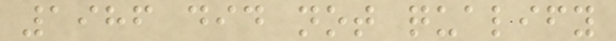1986 did not qualify
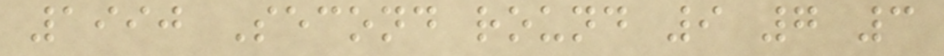1990 Second round 9 7 3
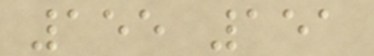155 151
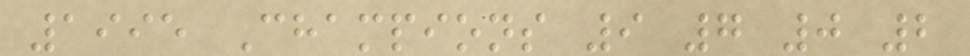1995 Champions 9 7 0 2
